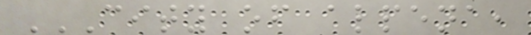CITY OF ALPENA,
